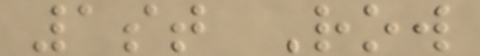1st Row
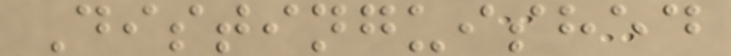Distinguished
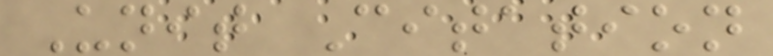Unit Citation
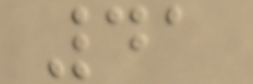41
